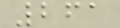261
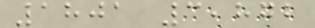1801 3,872
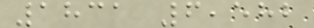1831 6,582
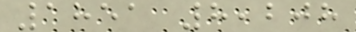1851 8,208
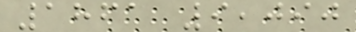1861 9,090
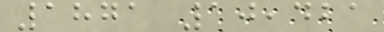1871 10,421
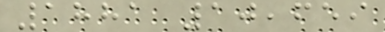1881 10,659
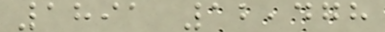1891 12,478
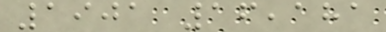1901 16,181
